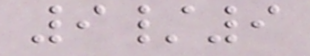9/9
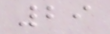29
